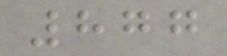877
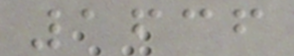1636
